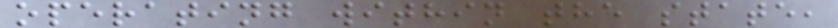operating within the state,
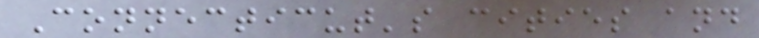Connecticut's cities and
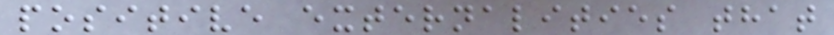positive externalities that
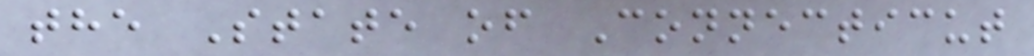the State of Connecticut
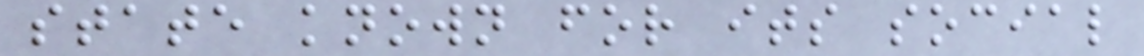state known for its social
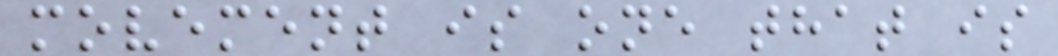movement is one that is
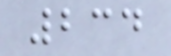234
